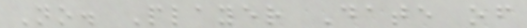No. Player Date of
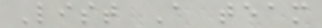List A team
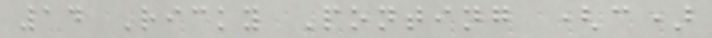14 Ricky Ponting (c)
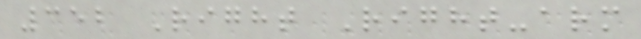352 Right Right-arm
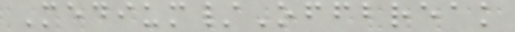Medium/Offbreak
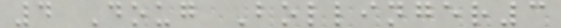4 Doug Bollinger3
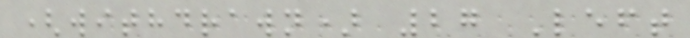(withdrawn) 27 Left
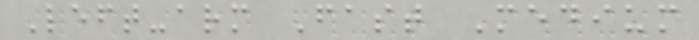Left-arm Fast Medium
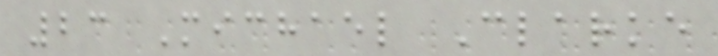23 Michael Clarke
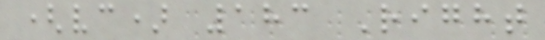(vc) 183 Right
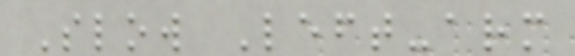Slow Left-arm
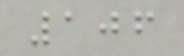106
